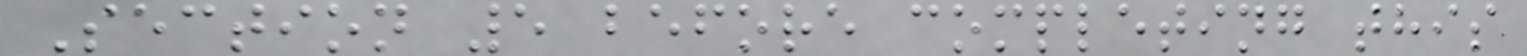Section 5 before completing this
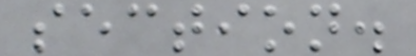section.
